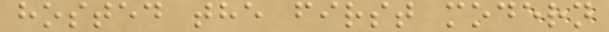hosted the first modern
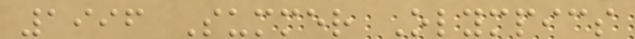1996 Summer Olympics
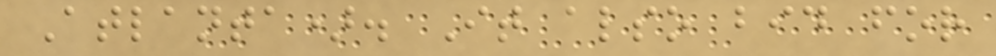Atlanta). It also bid for
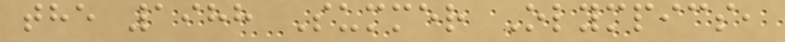the 1988 Summer Olympics,
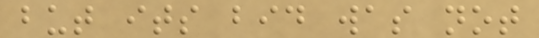but its bid was not
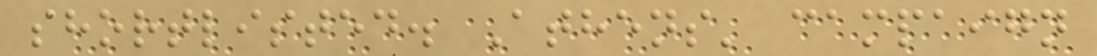shortlisted. Athens' campaign
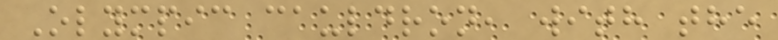Olympic cauldron, with the
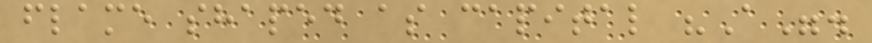flame shaped as capital "A".
